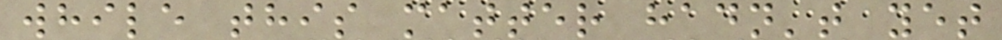while this matter hadn't yet
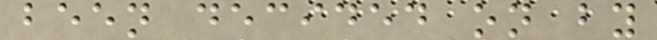been decided on by
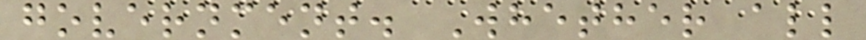government. Whether all
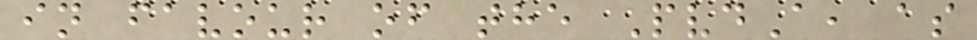in favour of the PvdA, as
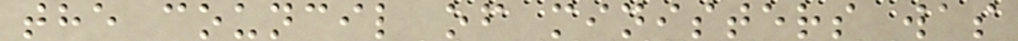the council of ministers was
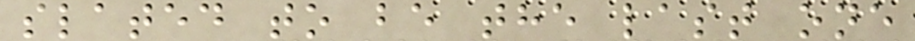slated to be the last one
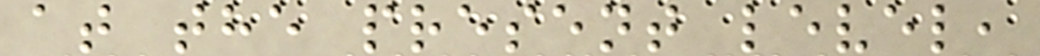at the present level,
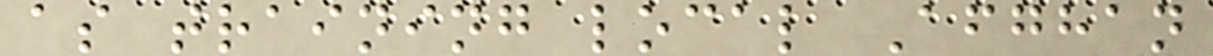as training local Afghan
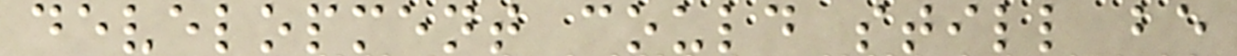development could still be
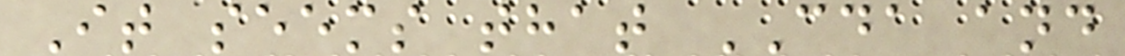It seems that CDA and
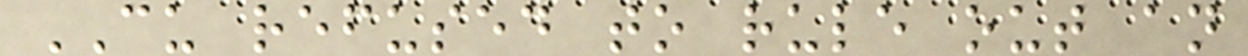CU refused to rule out an
